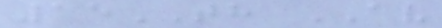15TH AV
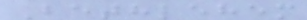Bethlehem
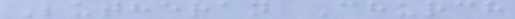Lutheran Church
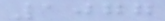1077
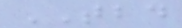TBD
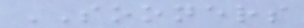SOONERS
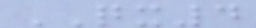QX4
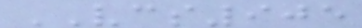VCS905
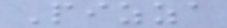Pizza
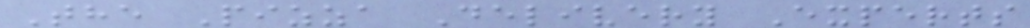The Pizza Delivery Experts
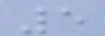5
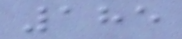185
